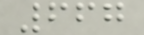667
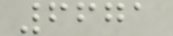6671
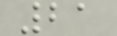21
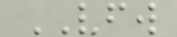VFW
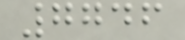7746
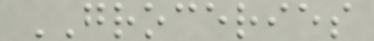GROCERIES
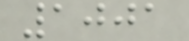1001
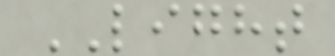LIGHT
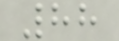88
